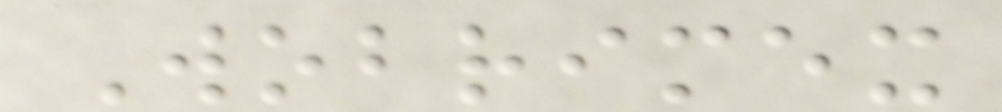Wobrimex
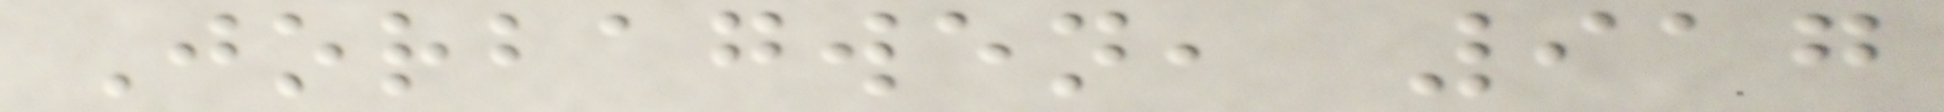Jorbagwen, 917
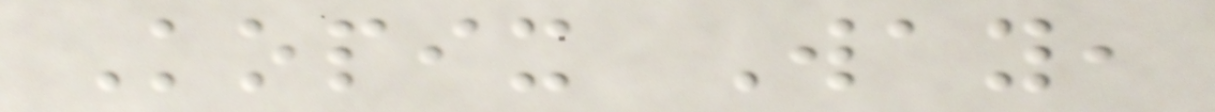Kopix Way,
